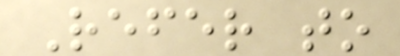Refer to
